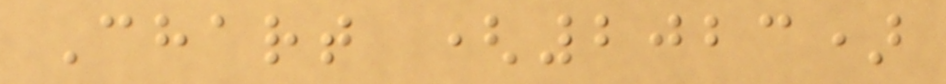Chart (2023)
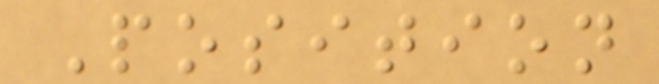Position
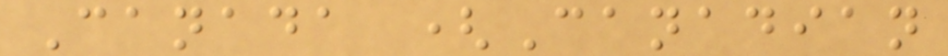Canada (Canadian
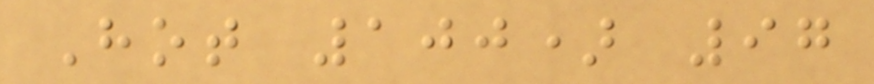Hot 100) 97
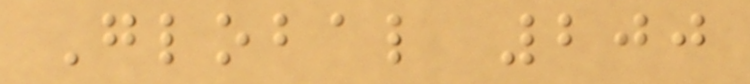Global 200
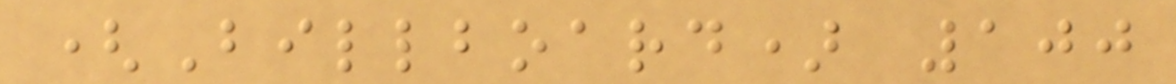(Billboard) 100
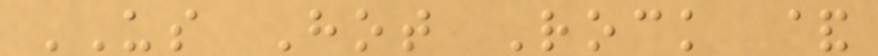US Hot Rock &
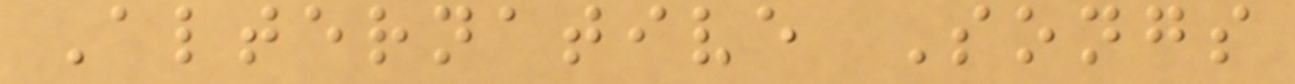Alternative Songs
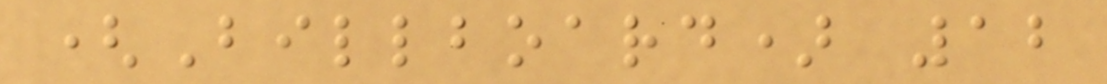(Billboard) 12
